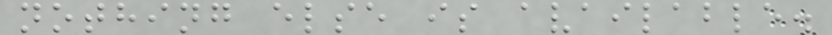nothing else is available.
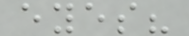eyes?
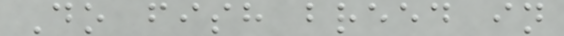Do fish breed in
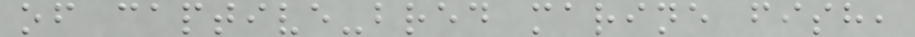of captive-bred marine fish,
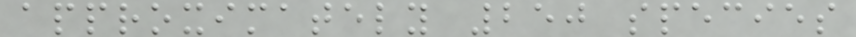approximately 250 species
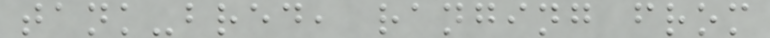tank-bred, ranging from
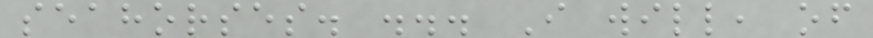seahorses. ... I will, of
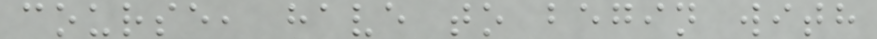course, have to begin with
